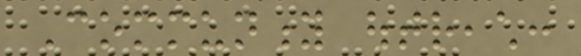Community outreach:
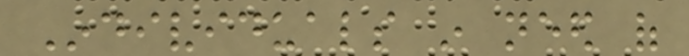Individuals in need of
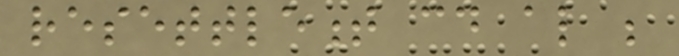resettlement could also be
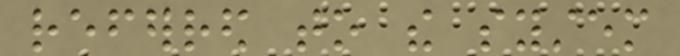referred to the system
